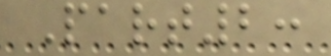Part2:
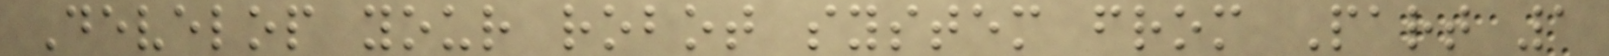Develop your robot system from Part 1
